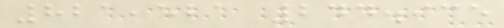821,521 244.935
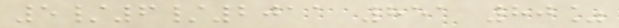5/6/2011 851 80%
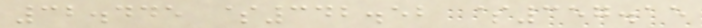32.445 $342.52 $357.15
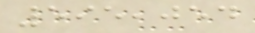595,054
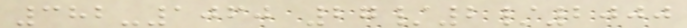382-1060 27/2/2000
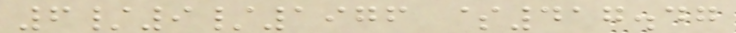6/9/1976 $417.47
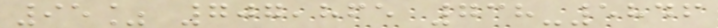95% 707,865 738-5846
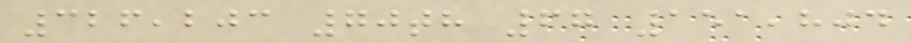326,203 70th 67 151,804
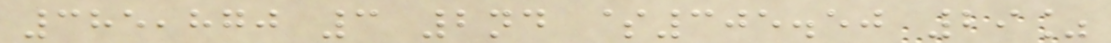385,870 3 2nd $305.50 29%
